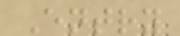Entry
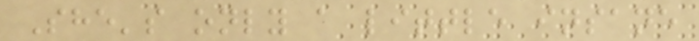She's only a little insane
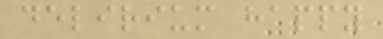delirium happy
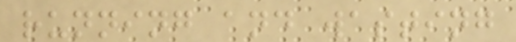running and wasting
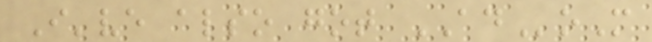I've also got ADoM
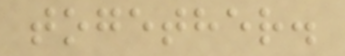together.
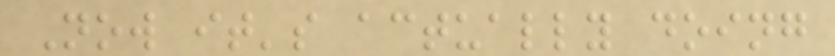Now it's actually doing
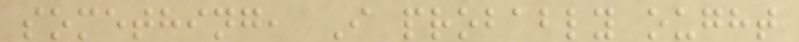something, I probably ought
